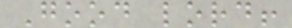Good lord!
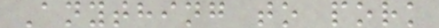Anything to pork
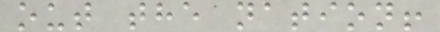out the nation!
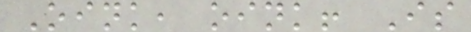Oink, oink! Is
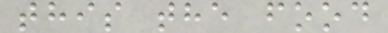this the food
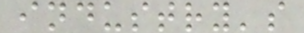industry's
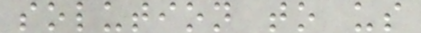solution to us
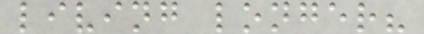living longer?
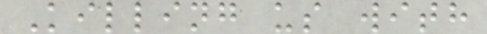Killing us with
